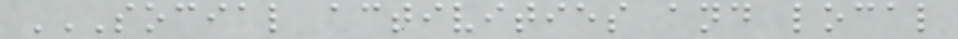SOCIAL ACTIVITIES AND LOCAL
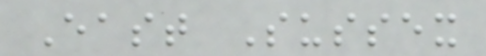East Sussex
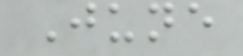June
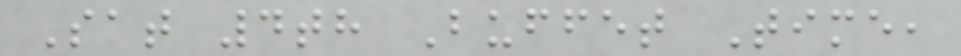Sat 4th Buffet Time,
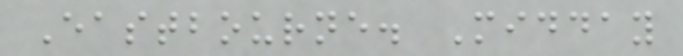Eastbourne. Midday
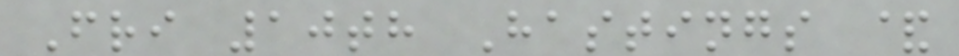Fri 10th Hastings &
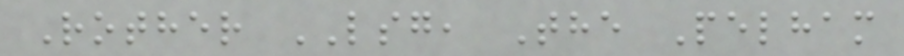Rother LSG, The Pelham
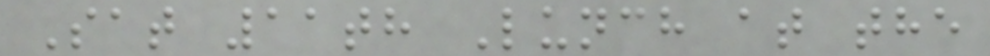Sat 11th Lunch at the
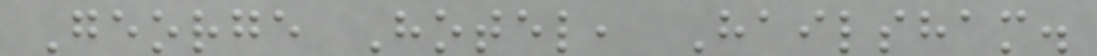George Hotel, Hailsham.
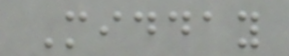Midday
